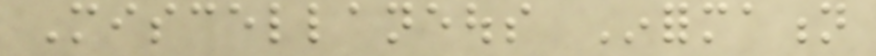Miscellaneous Information
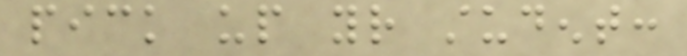pick up your student:
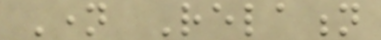Name Relation
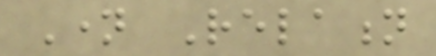Name Relation
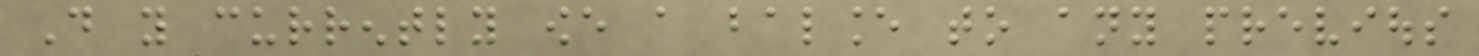Do you currently owe a balance to any previous
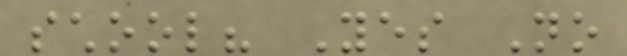school? Yes No
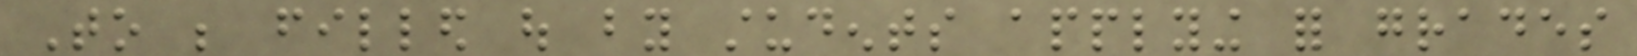To be filled out by students applying for grades
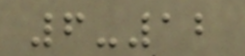6-12
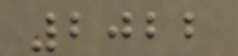2022
